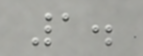1.
